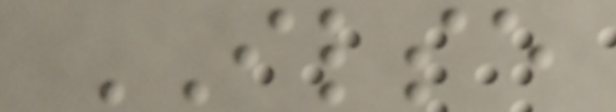ILSE
